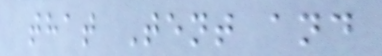that Tent and
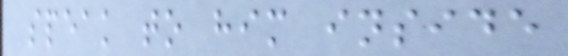speak to him inside
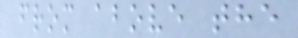from above the
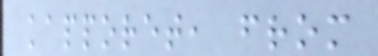kapporet, from
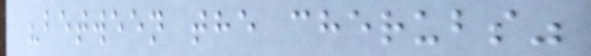"between the cherubs"
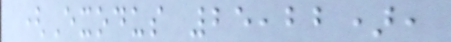(Exodus 25,22),
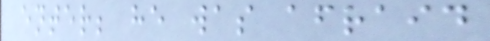enter; he was afraid
